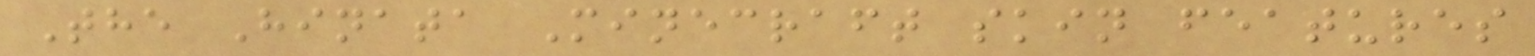The Hinata Minecraft skin features
